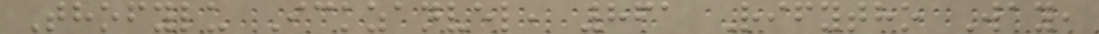Thofylu Ickzanvel, 861 Rifytho Way,
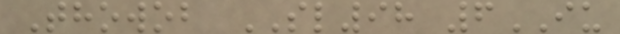Thowob SL98 6IU
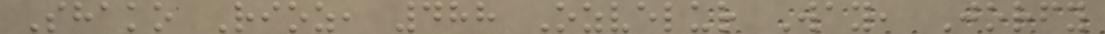Shako Rioz, 488 Ozvelur Way, Jorfy
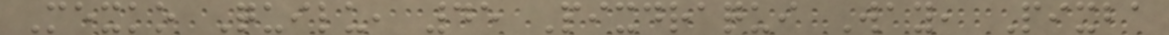Mexko Quilu, 45 Pixdraqui Way, Pixba
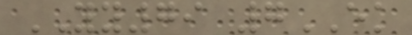YY79 7EK
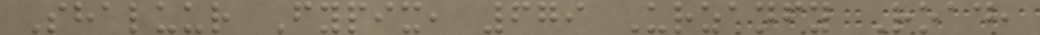Shaluur Fypix, 679 Urzanfy Road,
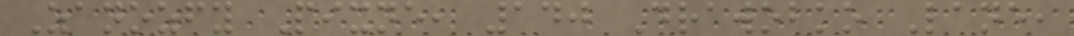Zanozfy Pixne, 140 Drawobko Lane,
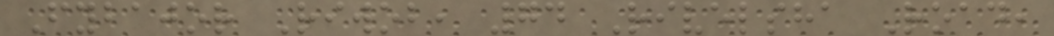Fybajor Riwob, 74 Rivelsha Road,
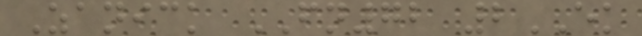Zanick FN72 2EK
